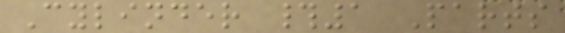Cylinder #1 Parts
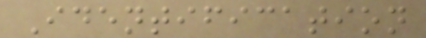Identification
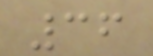36
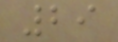29
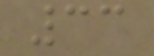33
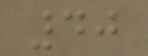40
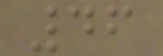46
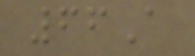66A
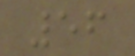56
